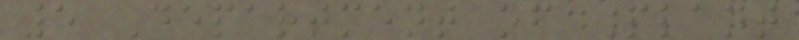5 Department of Plant
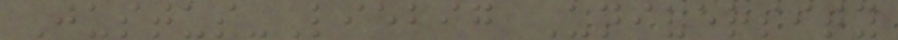Justus-Liebig University
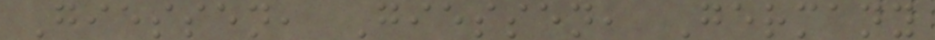Giessen, Giessen, Germany
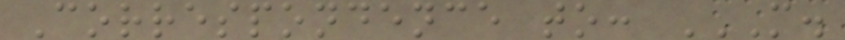Correspondence to: M.
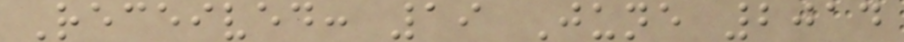Received: 19 June 2014
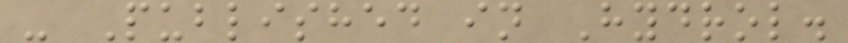- Published in Hydrol.
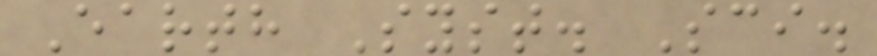Earth Syst. Sci.
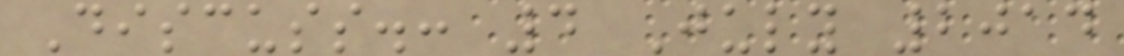Discuss.: 4 July 2014
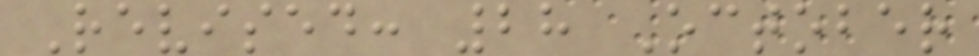Revised: 28 October
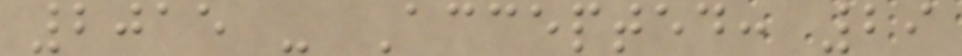2015 - Accepted: 29
